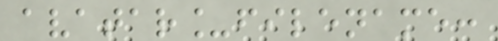avatar_filename:
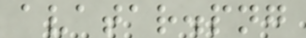avatar.png
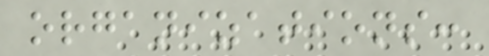organizations:
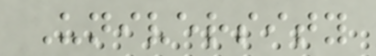University
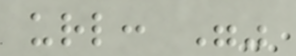url: ""
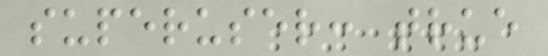superuser: true
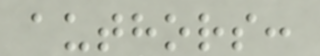authors:
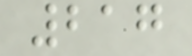217
